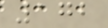172
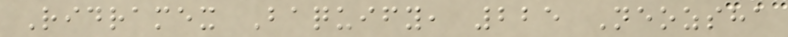Ridramex Baquify, 225 Neozsha
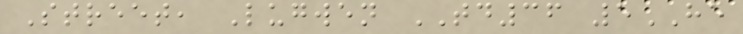Street, Lugwen TD36 5HE
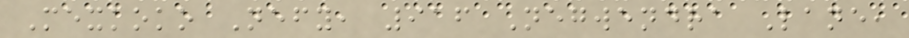Mexkoko Nefy, 916 Negwendra Lane,
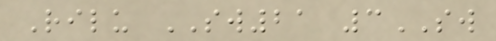Rilu SW21 3SW
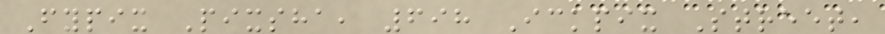Fypix Pixsha, 698 Ickpix Street,
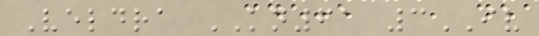Veldra KN61 3IV
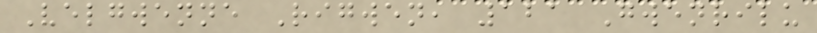Velgwenne Rigwen, 121 Gwenrilu
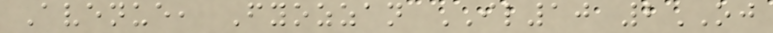Avenue, Fyozzan IL10 2OJ
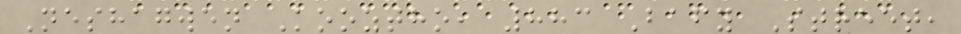Neshagwen Kooztho, 883 Bafy Street,
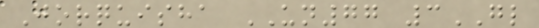Jorquisha UN77 3GL
